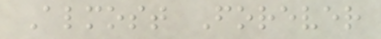Almost Forever
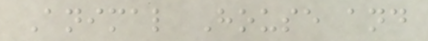Animal House and
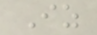Iz
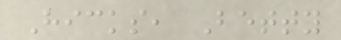Hicks, Betty
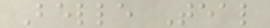Belle Teal
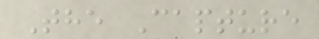The Capture
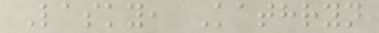Lasky, Kathryn
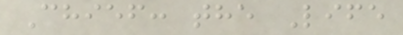Chief: the Life
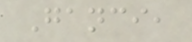Ganci,
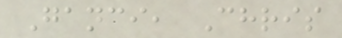Ganci, Chris
